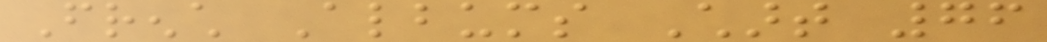French Albums Chart 76
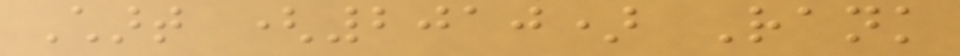Chart (2010) Rank
